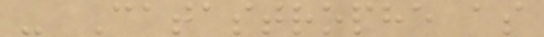- Catastrophe as
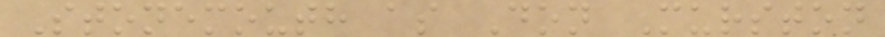Stonemouth as Don Murston
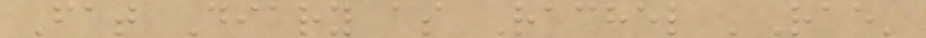Fat Diary as Rachel 'Rae'
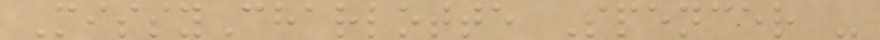MissyCharlotte Spencer -
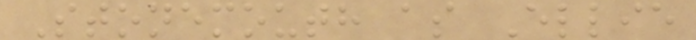Stonemouth as Ellie
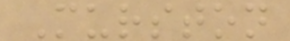Murston
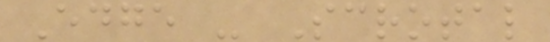Edge - Scrotal
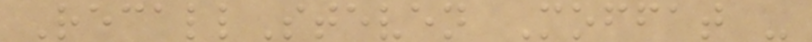RecallSteven Moffat -
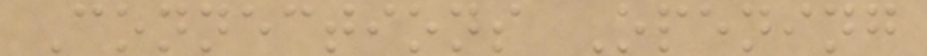Connections Opening
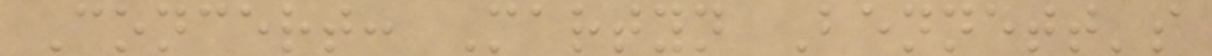Concert: Martyn Bennett's
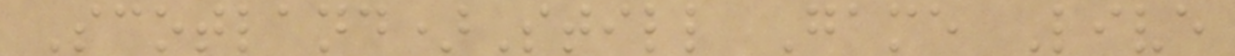Scotland)Still Game Live
